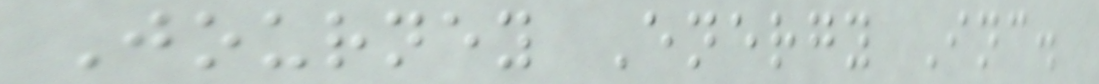Journey Energy Inc.
